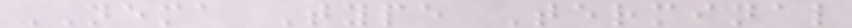NEMA Type Terminal
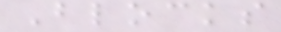Blocks
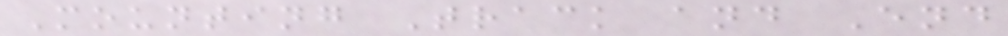Mounting Track and End
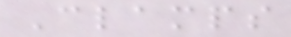Clamps
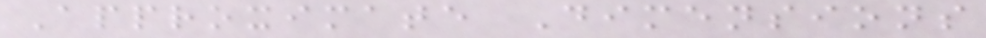Approximate Dimensions
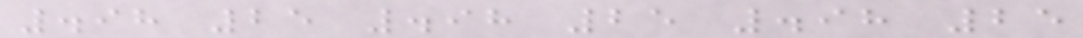.98 25 .98 25 .98 25
